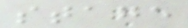stage
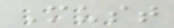Must
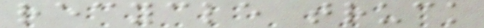recycle truck
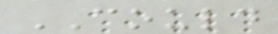COULD
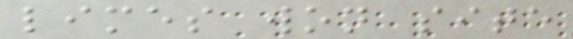limes won site
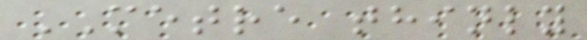METRE thinly
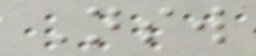Nsw
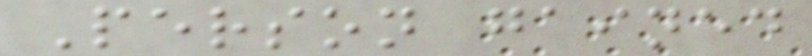Person gained
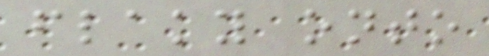flaky onto
